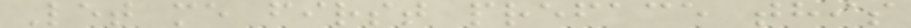Let me first preface this
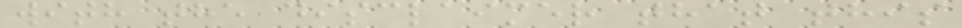with the disclaimer that this
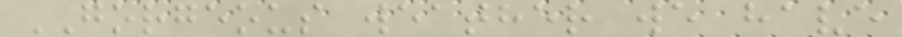GORGEOUS weather we have
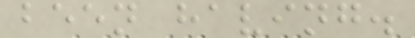been having.
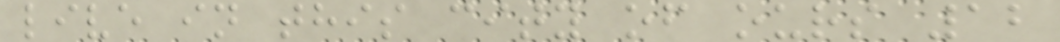live in this city of ours 12
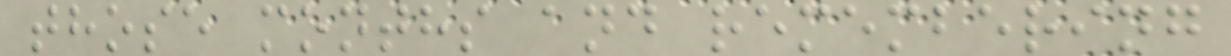those months and remembering
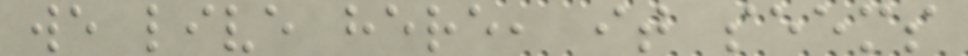we live here, it seems
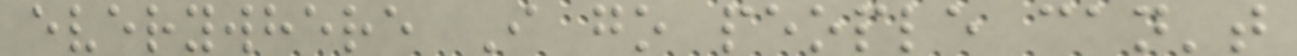everywhere I go people can't
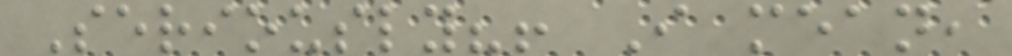Seriously?! I mean,
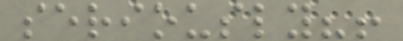seriously?!
